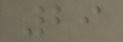29
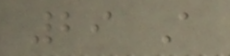29 A
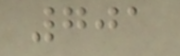701
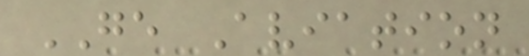GE Aviation
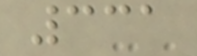331
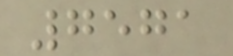7571
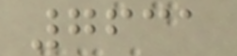7631
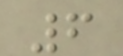6
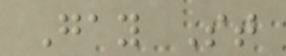Gay St
